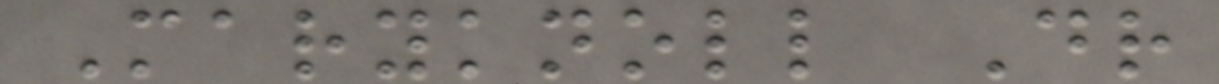Maryknoll Dr
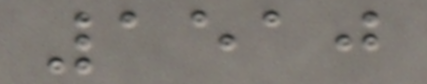1510
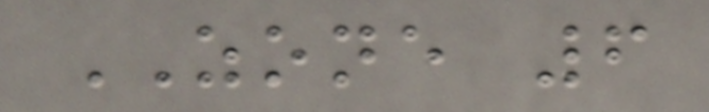ZONE 6
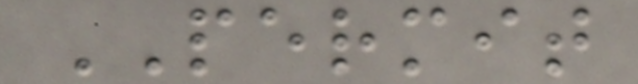PERMIT
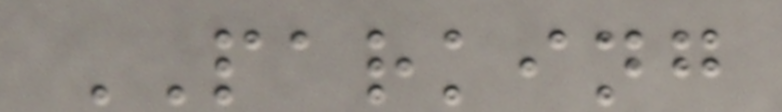PARKING
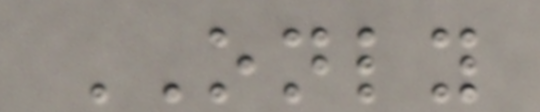ONLY
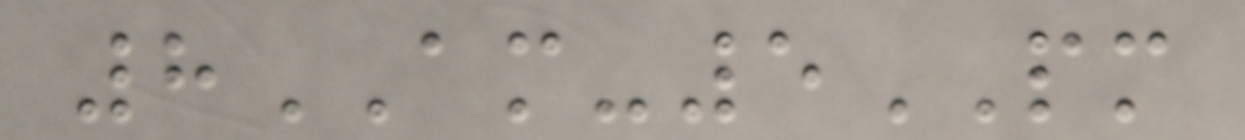8AM-5PM
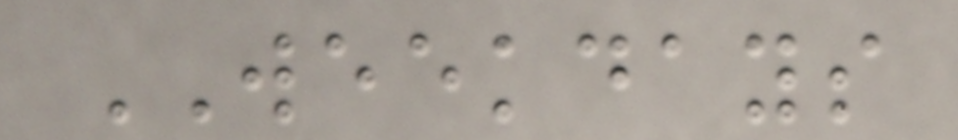WEEKDAYS
